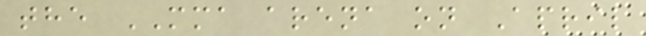the MMA arena on April
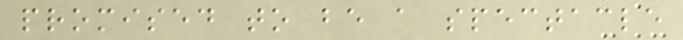promised to be a spectacle
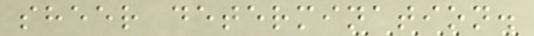sheer determination.
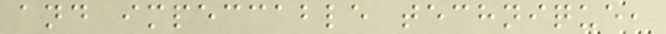and impeccable technique,
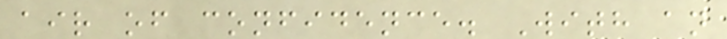air of confidence. With an
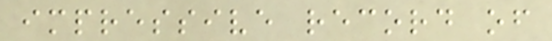impressive record of
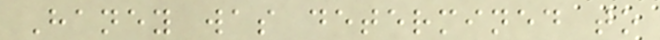Haney was determined to
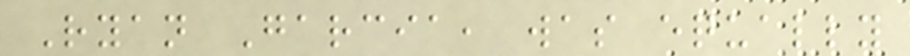Ryan Garcia, was equally
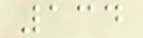134
